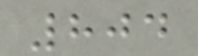804
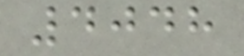4048
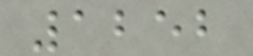1252
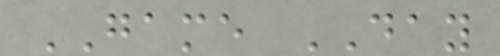GAME DAY
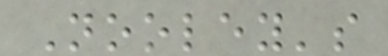Nooley's
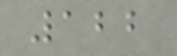122
